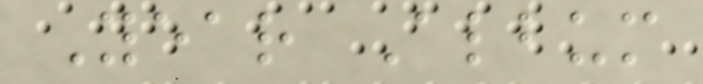Year Album
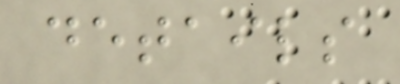details
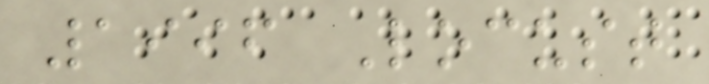1996 Locust
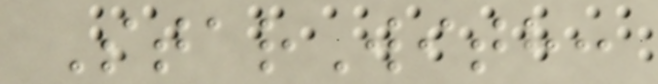StarWith:
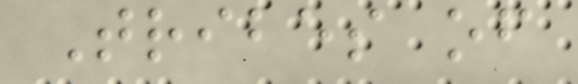Tribes of
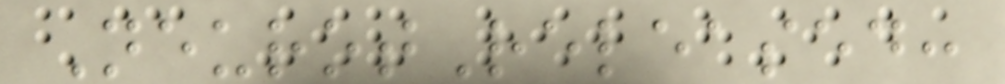NeurotReleased:
